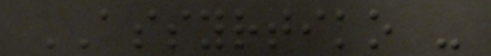ASSYRTIKO -
